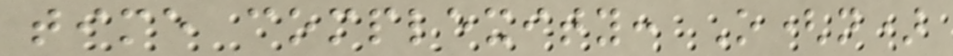time complexity: O(n)
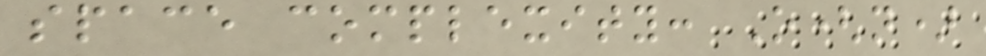space complexity: O(n)
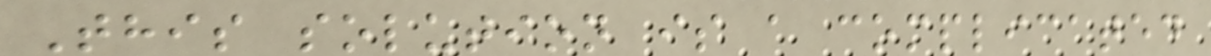This solution is a complicated
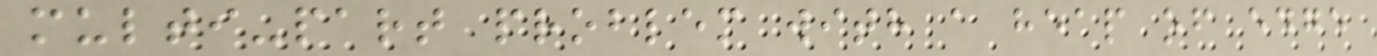multi-part problem with a heap of edge
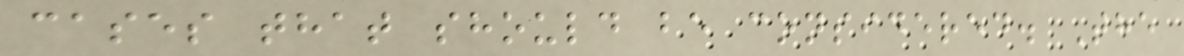cases that should be considered. The
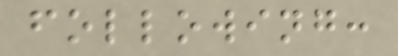following:
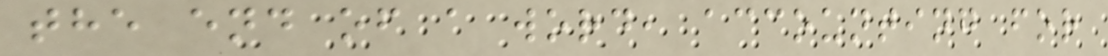the end of a word, accounting for
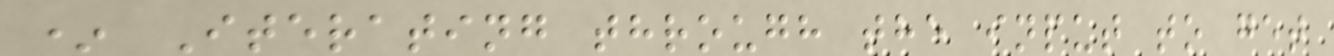* Iterating through the input to get
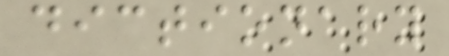dictionary
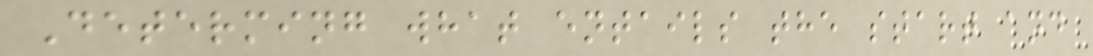Determing what entails the start and
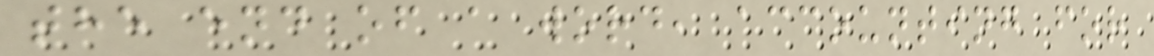the end of a word, accounting for
